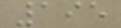195
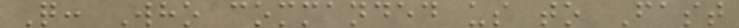Q: Who commanded us to Fast
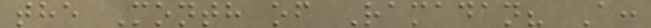the Month of Ramadan? A:
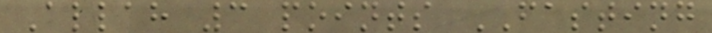Allah 3 points FASTING
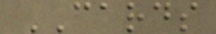CARDS
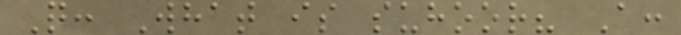Q: What is suhoor? A:
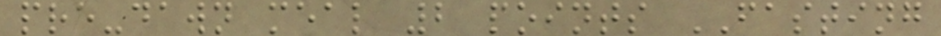pre-dawn meal 2 points FASTING
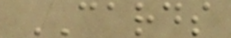CARDS
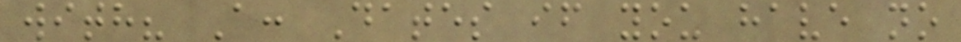with? A: Dates if you have no
